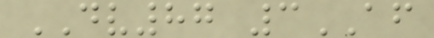DV87 3AF
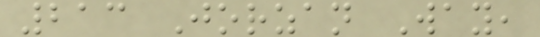213 Jorzan Way,
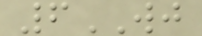6WJ
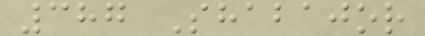387 Shabajor
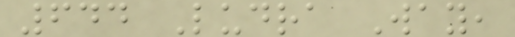644 Ludra Way,
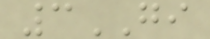3GI
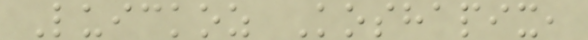Luickoz Koshapix,
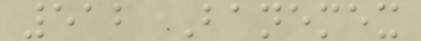512 Banemex
